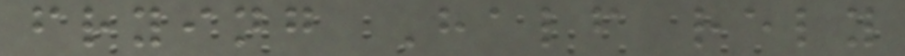frying Half rely
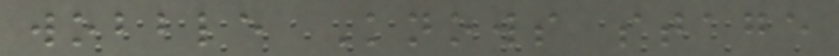wobble Knows stage
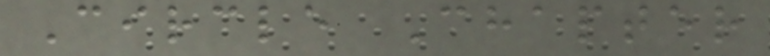Circle Chapter
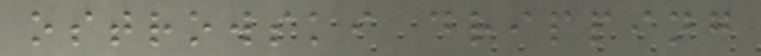ostrowski dripping
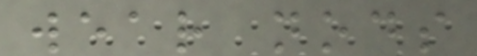wear nods
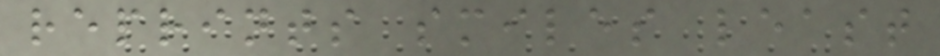reprints smiles least
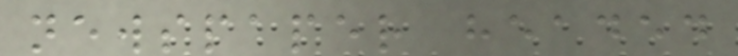newspaper headed
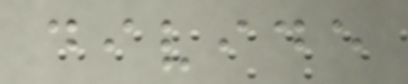divide
